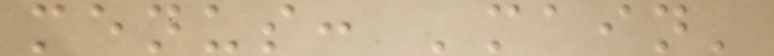menus: 'main'
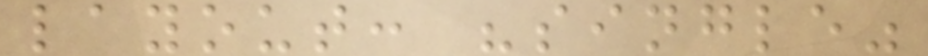layout: "single"
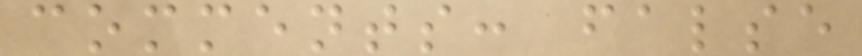comments: false
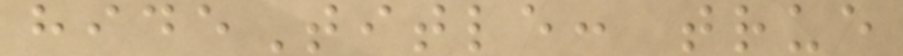hideTitle: true
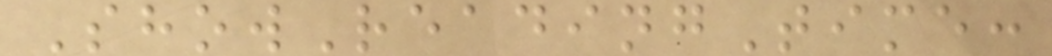ShowReadingTime:
